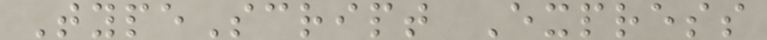TypeScript Express
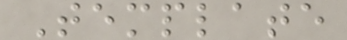Template
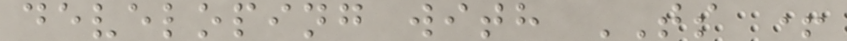developing with TS +
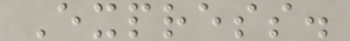Express.
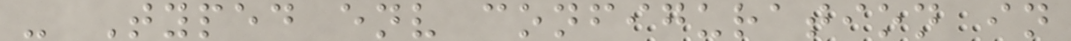- Typed env configuration in
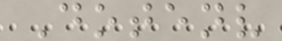Dotenv
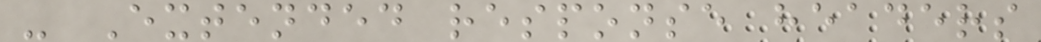- Extended response headers
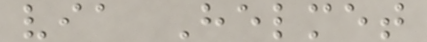via Helmet
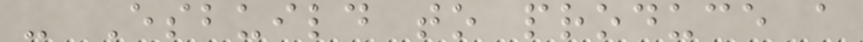- Esbuild to produce a
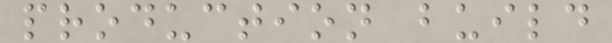production build
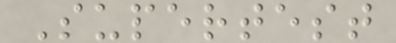Supertest
